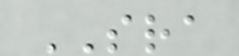SRA
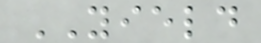YIELD
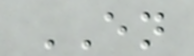EN
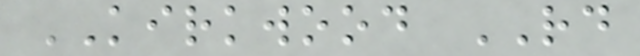KIRKWOOD RD
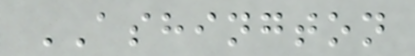ASHINGTON
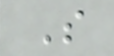S
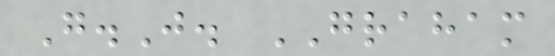G.J. GRAHAM
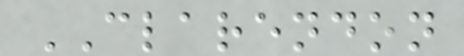CLARENDON
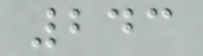243
